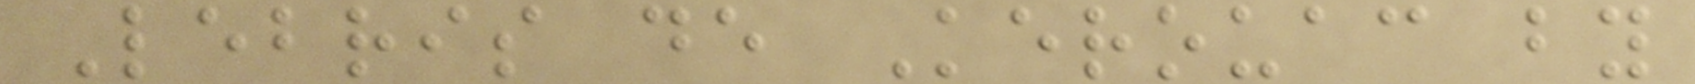Lebris de Kerouac by
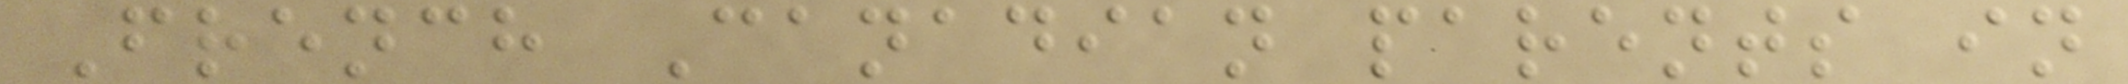French Canadian parents in
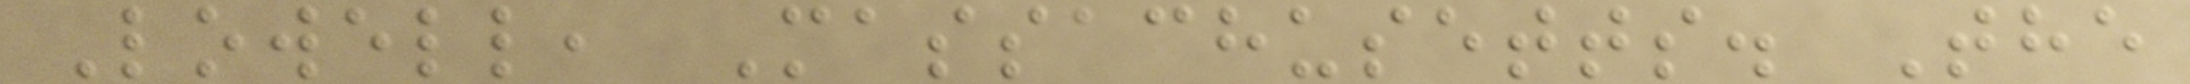Lowell, Massachusetts. The
